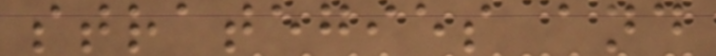strategies and
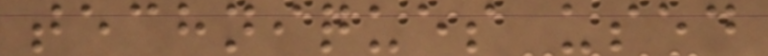techniques used
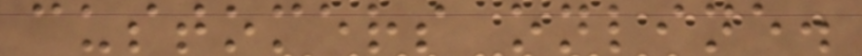customers online.
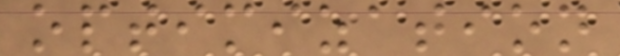optimization
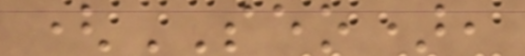(SEO),
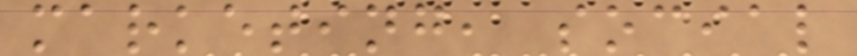marketing, social
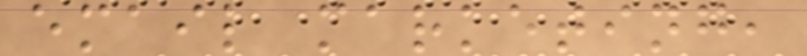email marketing,
